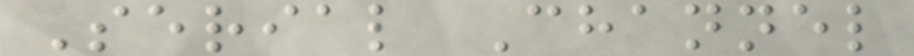Serial Channel
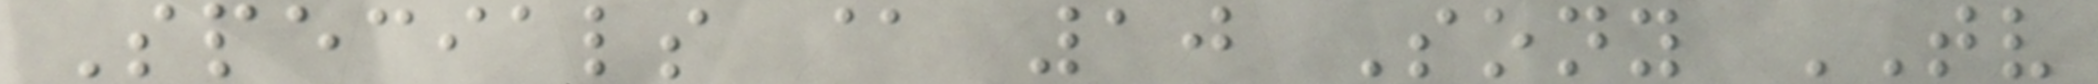Specials @ 10 Sony TV
